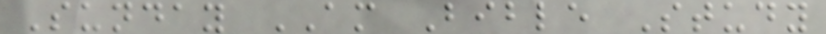Sunday AM Bible Study
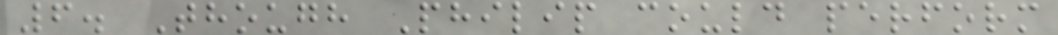6. Though Philip could perform
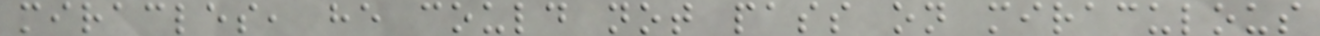miracles, he could not pass on miraculous
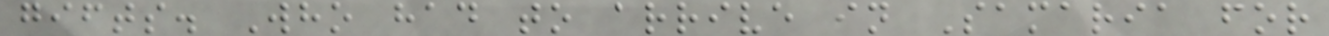gifts. Who had to arrive in Samaria for
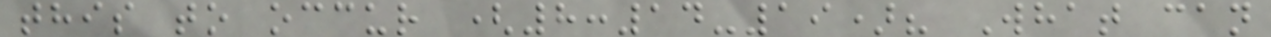this to occur (8:14-19)? What can
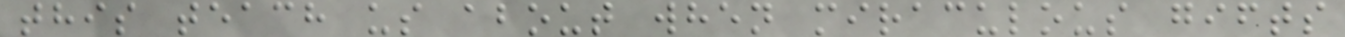this teach us about when miraculous gifts
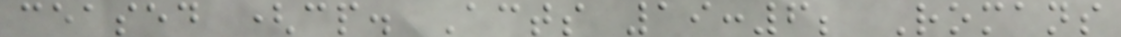ceased (cp. Acts 19:6; Romans
